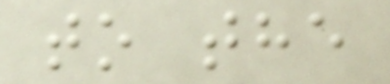to the
